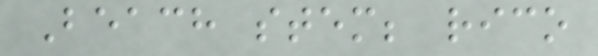Beach stem; rico
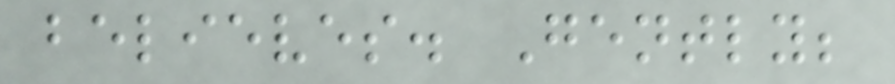believes. Gently;
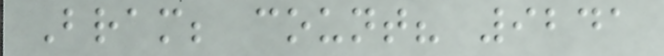Bram; count? 9241
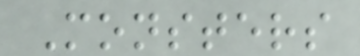Monsters
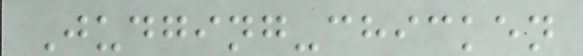Judging-chicken
